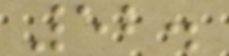52.
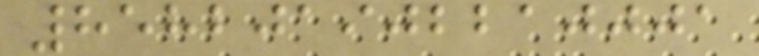858201902210001
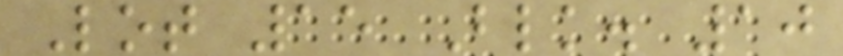Lot 15 Blk. 10
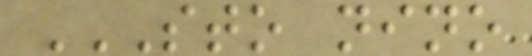STO NINO
